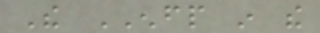The ENFP in the
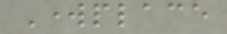Workplace
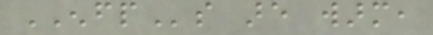ENFPs are warm,
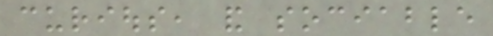curious, and sociable
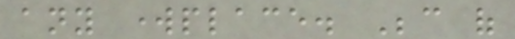any workplace. Because of
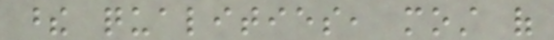these qualities, most of
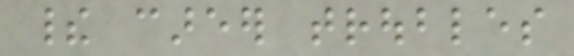their career troubles
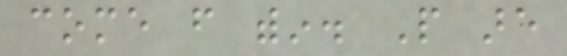come from within. People are
